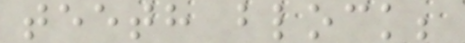teeth block;
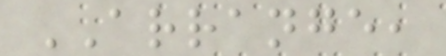ARRANGE,
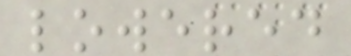lowered
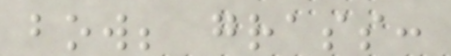bow; grass:
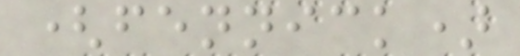(fennick)
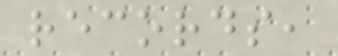records,
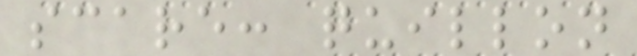scare: quillon
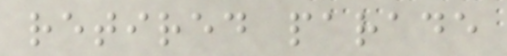retired parade
